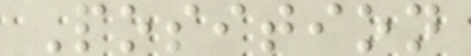Position
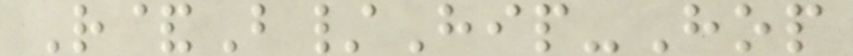R&B/Hip-Hop
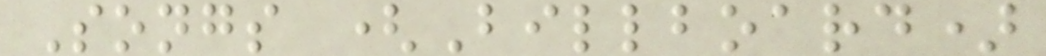Songs (Billboard)
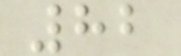82
